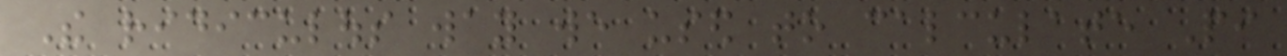The ridiculous way we used to calculate Pi
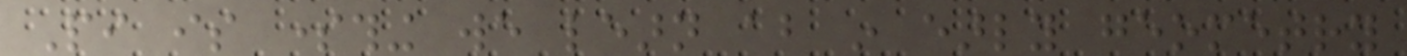Pi is something we learn about in early geometry
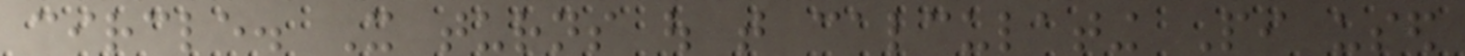circle. It turns out that calculating Pi used
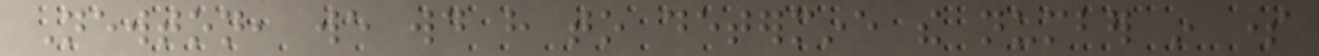Newton, we would have to determine the number in some
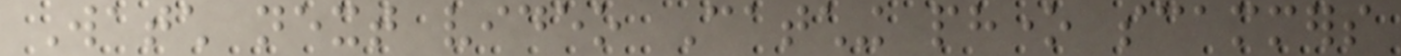Watch next video Catching phone scammers
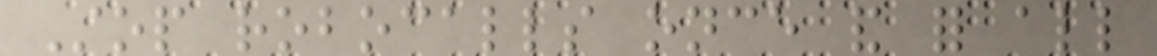Stop robocalls once and for all
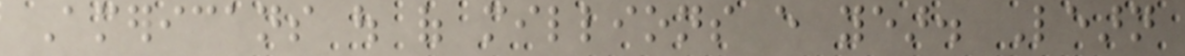Americans out of millions every year. Learn
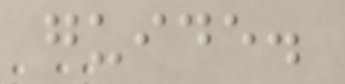guide.
